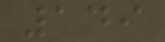149
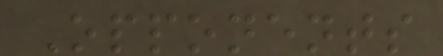Opponents
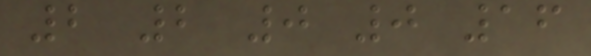2 2 0 0 16
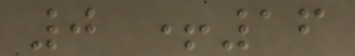0 +16
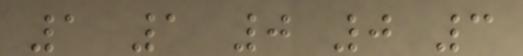1 1 0 0 3
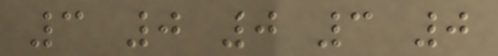3 0 0 3 0
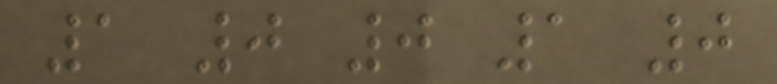1 0 0 1 0
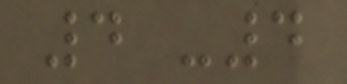4 -4
